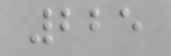225
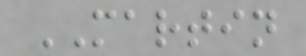MARTIN
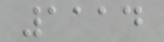1114
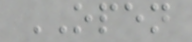OPEN
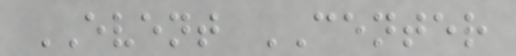EVENT CENTER
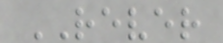REVER
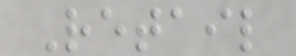Retail
